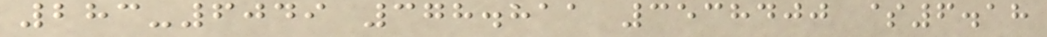283-6049 378.811 3538400 $6.18
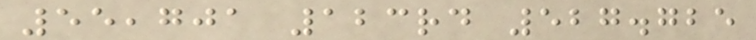55,701 123rd 527.725
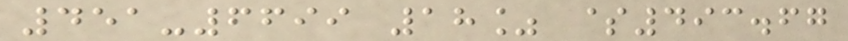451-6699 18% $493.67
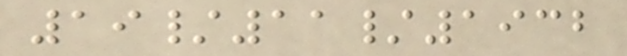19/11/1932
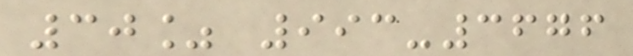30% 993-3676
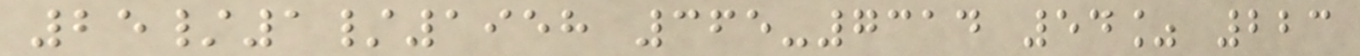25/1/1958 365-7314 54% 223
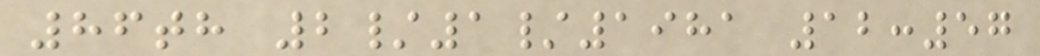86th 2/1/1981 12:57
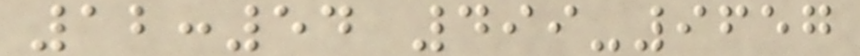12:54 499-9657
